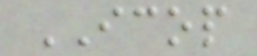ICOP
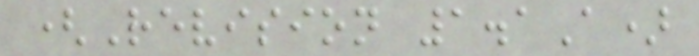(Revision 1.1A)
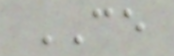CE
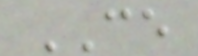CE
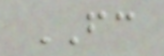FC
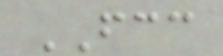FCC
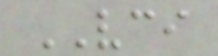VCI
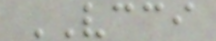VCCI
